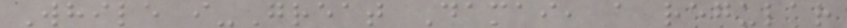While i-Great Damai, a regular
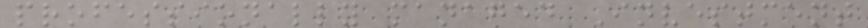professionally managed Investment
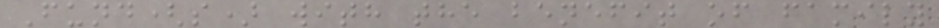Fund(s) with the benefit of family
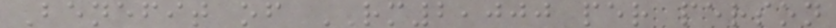Benefit of RM2,000 per person
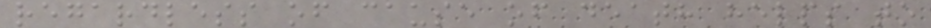regardless of cause of death helps to
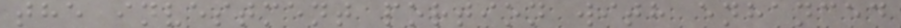the investment portion with enhanced
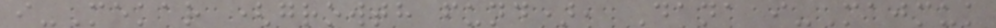i-Mekar (growth fund), Dana i-Majmuk
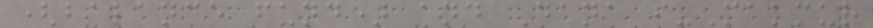(balance fund) and Dana i-Makmur
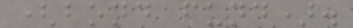(bond fund).
